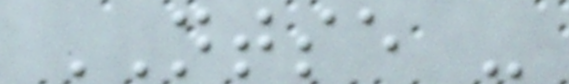NTSE -
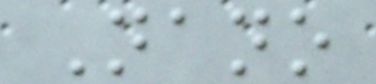Nano
